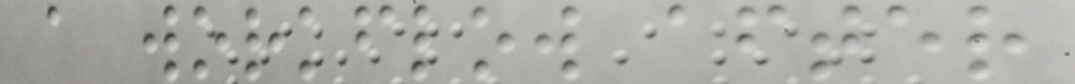a workflow after
